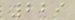229
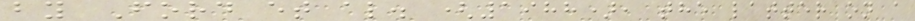by Ford et al. (1988), the latter on a
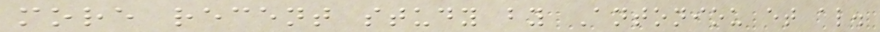more recent study by Antoniou et al.
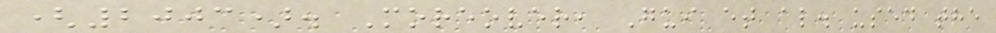(2003). Moreover, Gui et al. used the
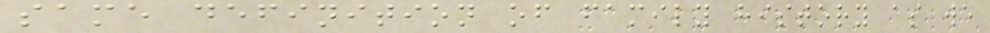same definition of family history as we
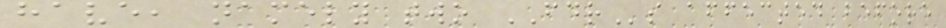have, namely two FDRs affected before
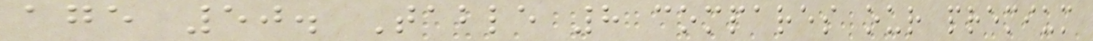age 50. Table 8 compares our premium
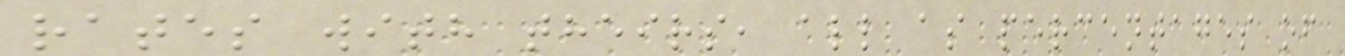rates with theirs, all as percentages of
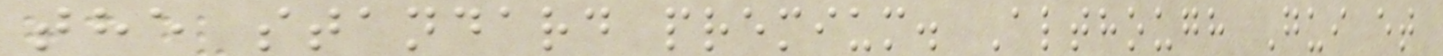the standard premium. Although Gui et
